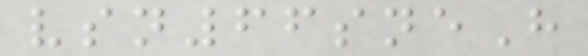vsn66sneH
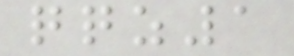qqz1
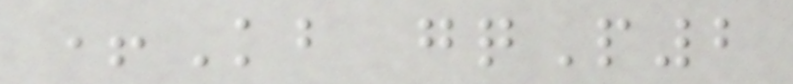+Kb gqP2
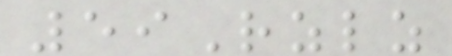59Rzlz
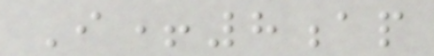I+8ap
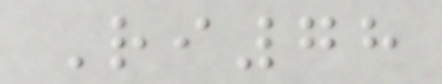Ri78
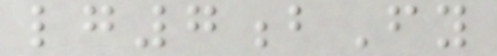lg7bFy
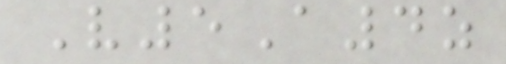V5A4z
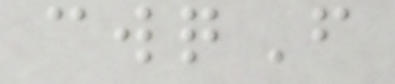cwqF
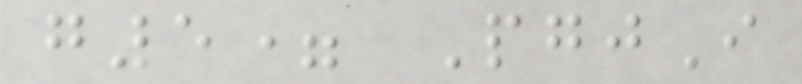g5= PgjI
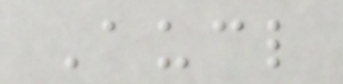Aucl
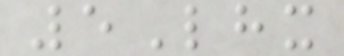5Lhx
